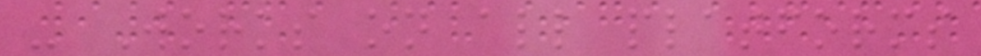- Works on all platforms
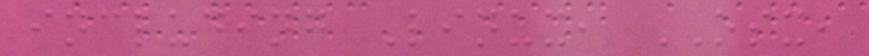including Linux, OSX,
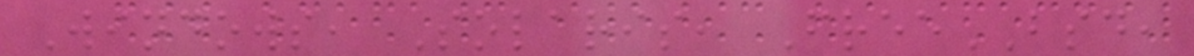Windows, Solaris, FreeBSD,
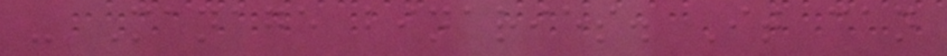- Manage binaries. It can
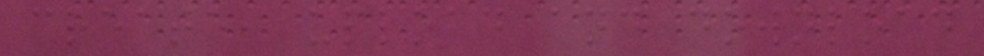create, upload and download
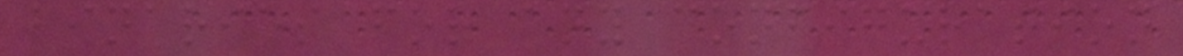binaries for any configuration
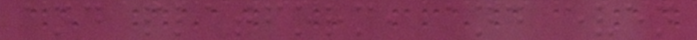and platform, and even
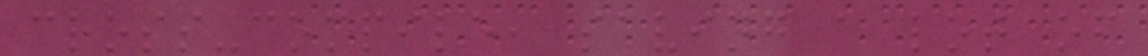cross-compile, saving a lot of
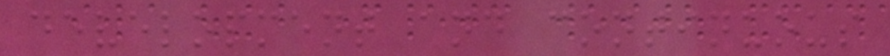development and continuous
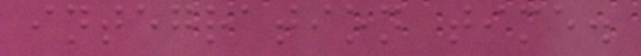integration time.
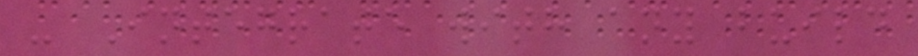- Integrate with any build
